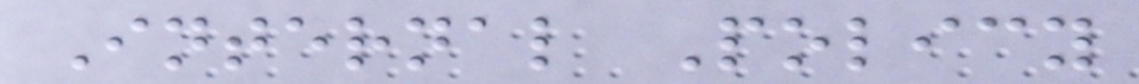Internal Policy
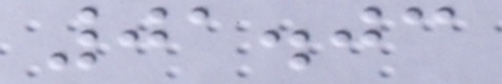01.03
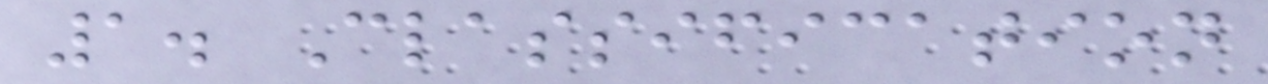1. Classification
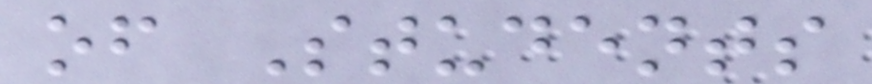of Students
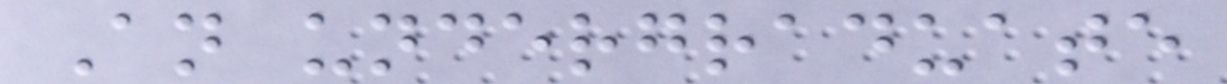An undergraduate
